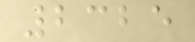2325
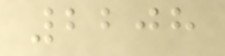2208
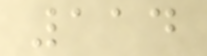114
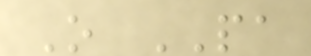O PA
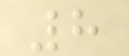8
